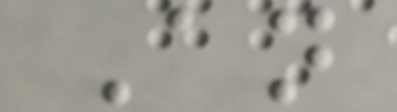An
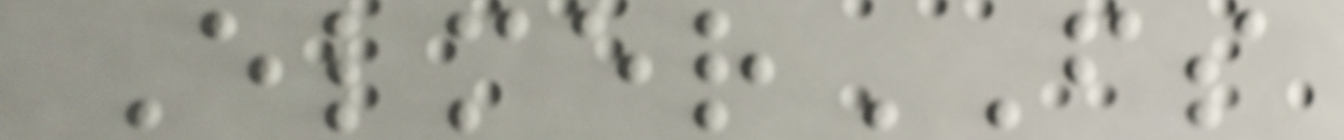ElmerFS
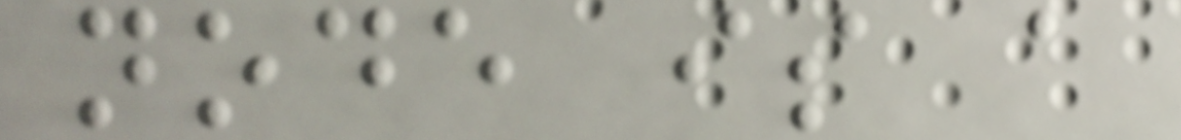node is a
